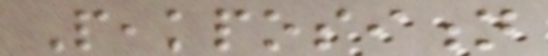Peakposition
